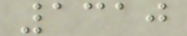1310
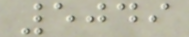5049
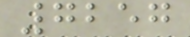7257
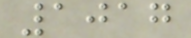1017
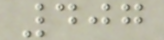407
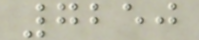7250
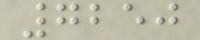7250
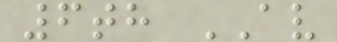6th AV
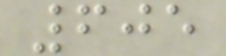605
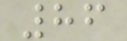86
